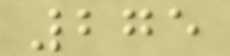275
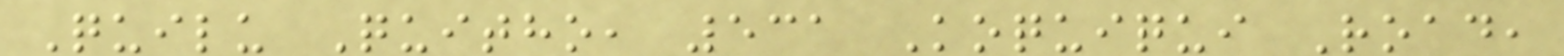Quilu Quitho, 531 Koquiqui Road,
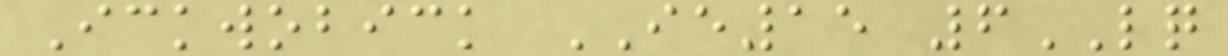Ickwobick IE15 6LQ
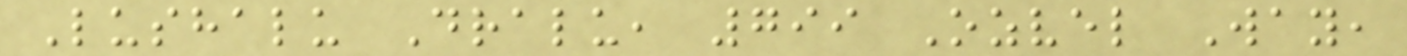Lushalu Dralu, 799 Ozvel Way,
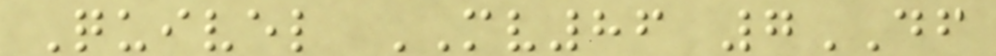Quivel MV86 7DF
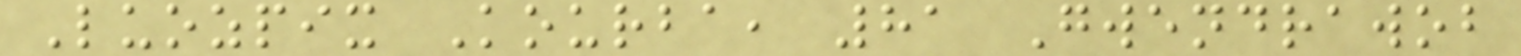Luozpix Kourba, 81 Gwendrawob
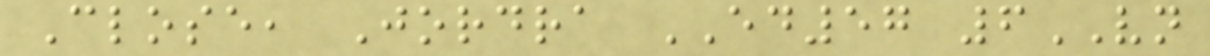Close, Jordra ED57 6VN
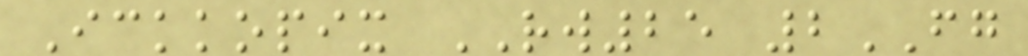Ickkopix RW25 2FG
